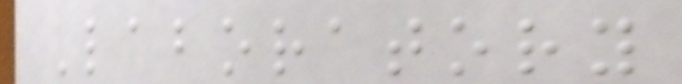Laboratory
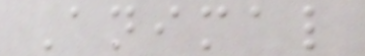Animal
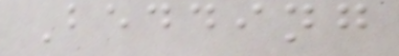Bedding
